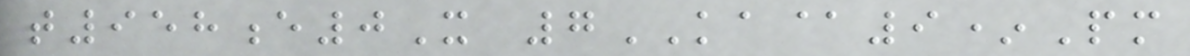t958e0X 7KA@9*Pm
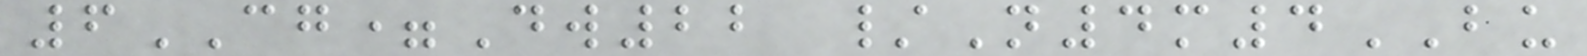6CG=Dw22 /N4m4BU
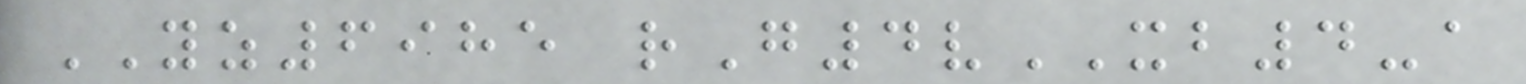YZ6985 rG4vXB4-a
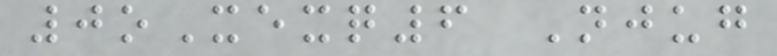0oXexq6 Njug
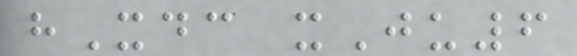hXdc xJu6
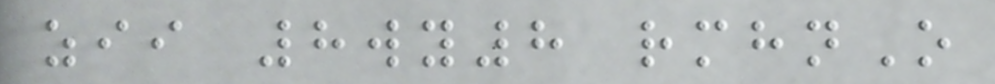zii 8wy8 rmhnO
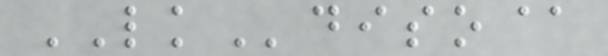LKdiso@
